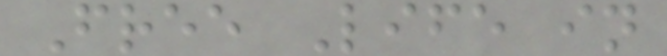Free Life in
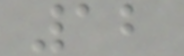12
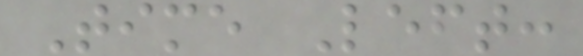Time Left:
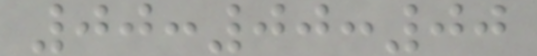00:00:00
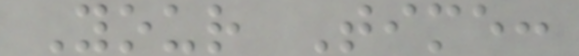Your Time:
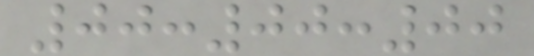00:00:00
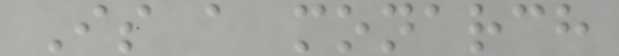Is a monarch
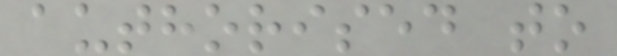authorised to
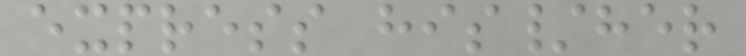express his/her
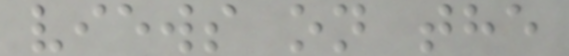views on the
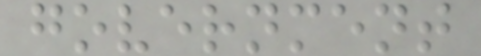government
